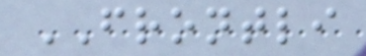FRONTLI
